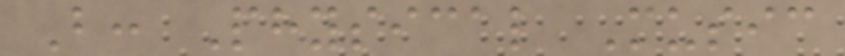B: Physical Music
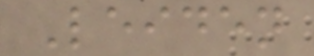Leiden
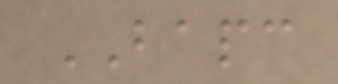BAPC
